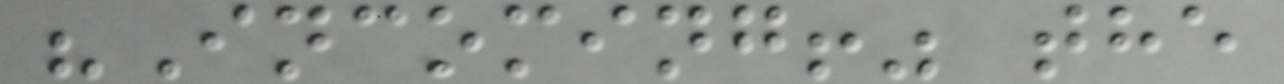"Incoming!" the
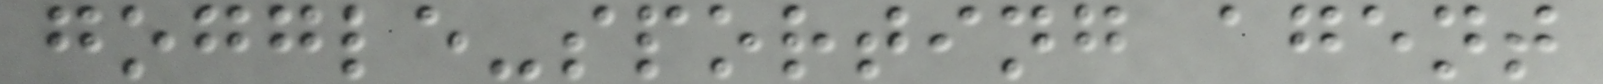goggle-sporting agent
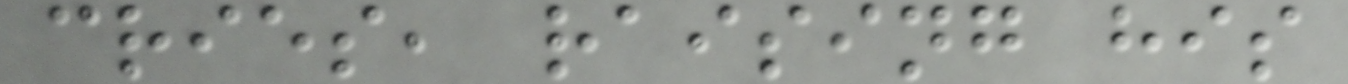cries, raising his
